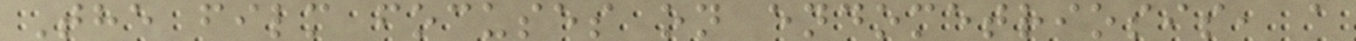The film focuses on endometriosis, a
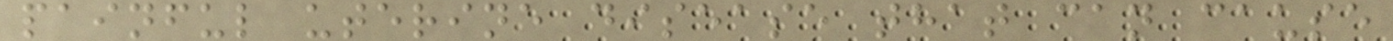painful uterine disease that can cause
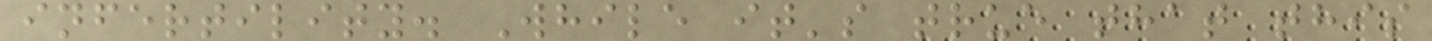infertility. While it's true that this
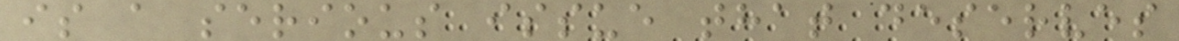is a serious issue that deserves
